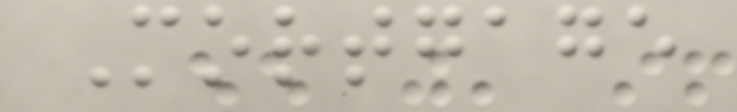Mortgage
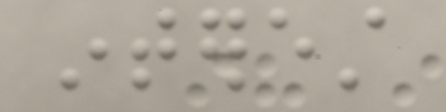interest
